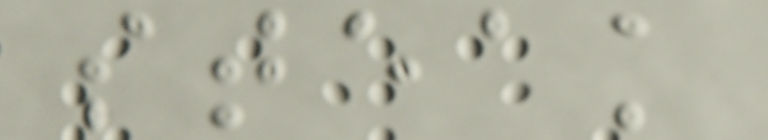steak
